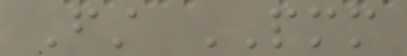First PMM
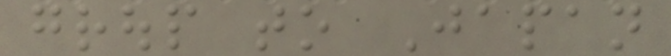group to Japan
